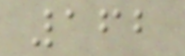162
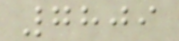7809
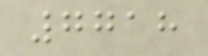7718
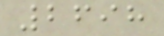2698
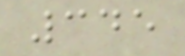345
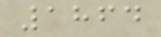1864
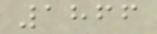1866
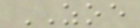ZOE
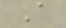A
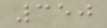350
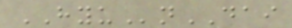HYUnDAI
